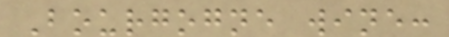Bourgogne wine:
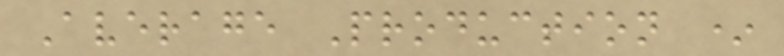Average Production *
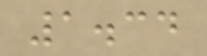1.34
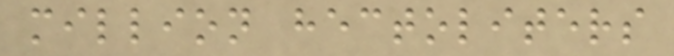million hectoliters
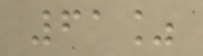61%
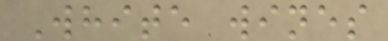White wines
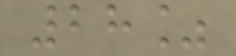28%
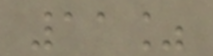11%
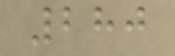280
